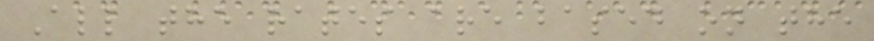All the rates are based on the
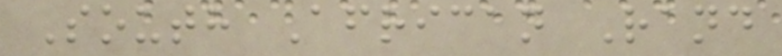South African Rand
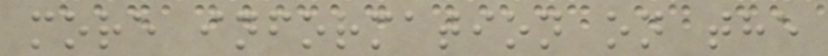more information on the
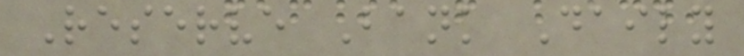Reserve Bank Daily
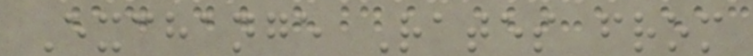Exchange Rates from
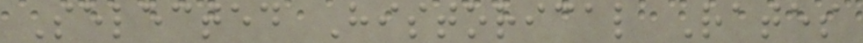Selected Historical Rates
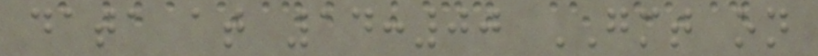data at 14:00 GMT on
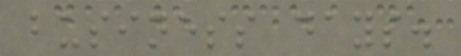business days.
